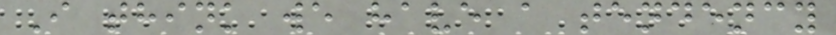I think we have a tendency
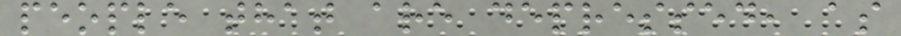people that are depressed, as
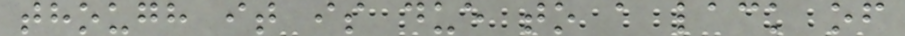though it is due to a lack of
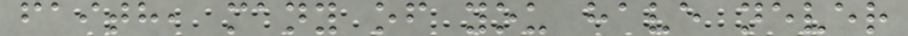faith, many of you have never
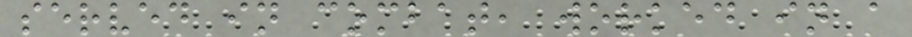served in combat, worked in a
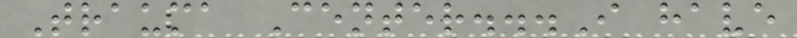Trauma Center...I have
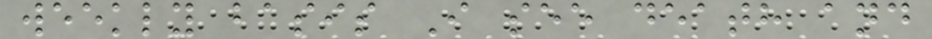weekly basis I see death and
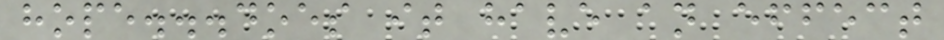hope...does it have an effect
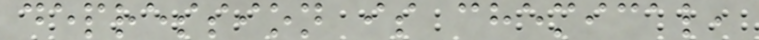depression is chemical,
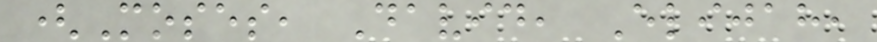(Moses, David, Elijah,
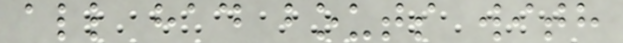all had bouts with
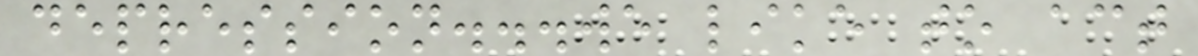depression...we like to act
